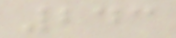243
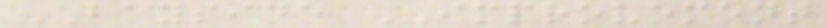BAYSIDE IMPROVEMENT
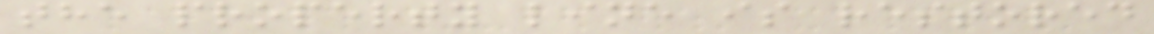the property line is restored
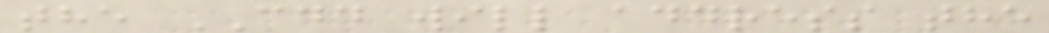the CDD will address the
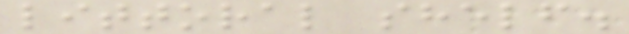littoral shelf.
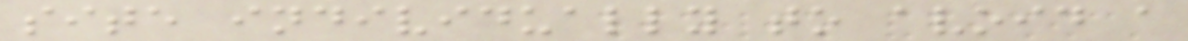site individually to avoid a
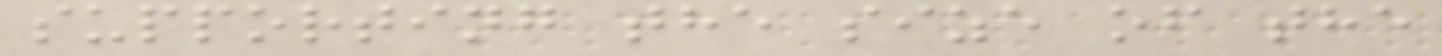supporting the size of the
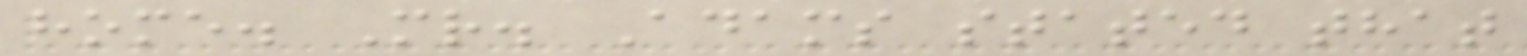home. Mr. Adams stated that
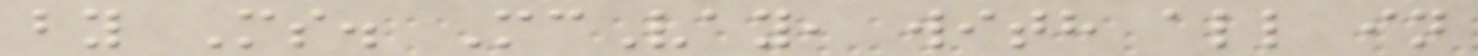by Ms. McVay, with all in
